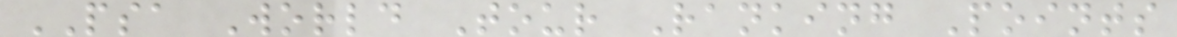PSA World Tour Ranking Points
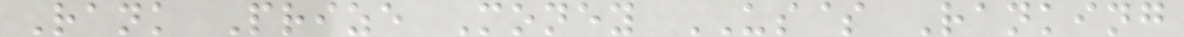Rank Prize Money US$ Ranking
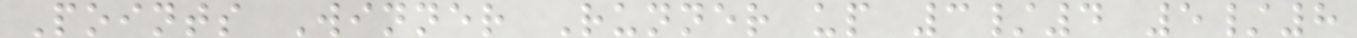Points Winner Runner up 3/4 5/8
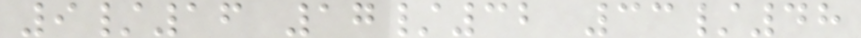9/16 17/32 33/48
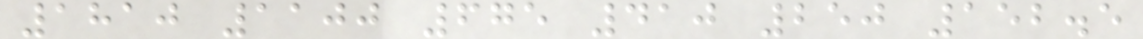1810 1100 675 410 250 152.5
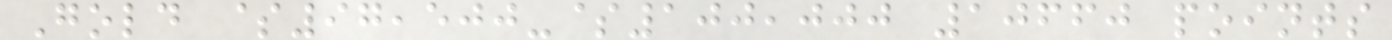Gold $97,500-$100,000 10660 points
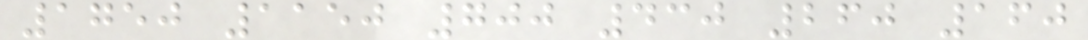1750 1150 700 430 260 160
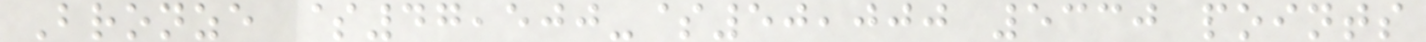Bronze $47,500-$50,000 5330 points
